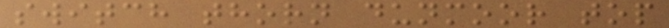switch thorn dunmoor top
